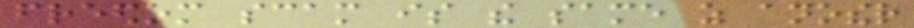freedom scam is the same as another
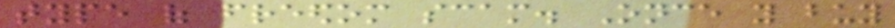type of freedom scam. Once you buy
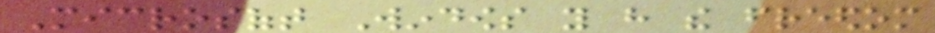Microsoft Windows you have the freedom
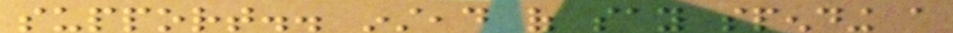support.. instead of say spending a
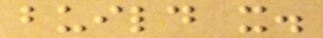build it.
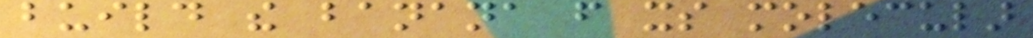build the banana from its molecular
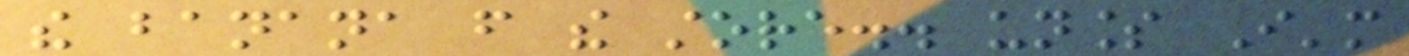the banana from the store.. unless I'm
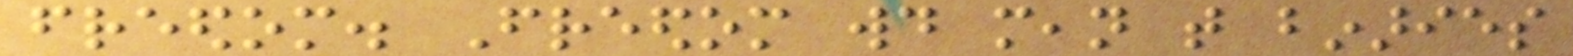freedom. Freedom would mean that binaries
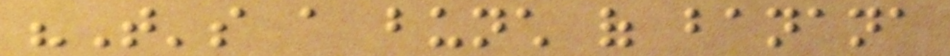"That's a bunch of banana
